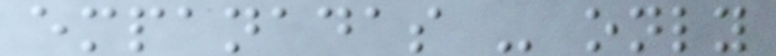empanadas - only
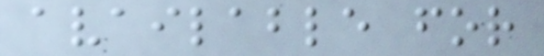available for
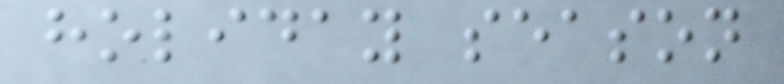holiday season
